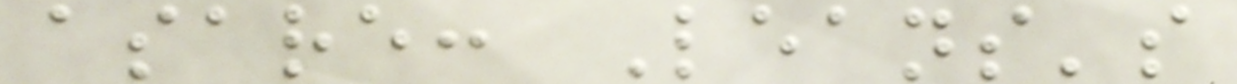asare: Leans's
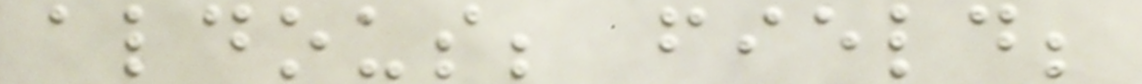aldous; field;
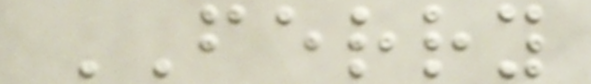FERRY
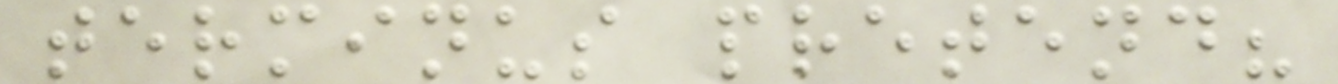terminus pretend?
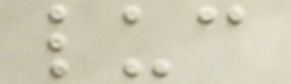luc
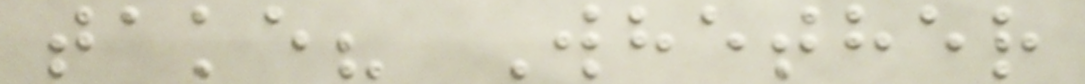take? Whether
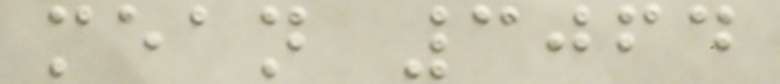mean 3064
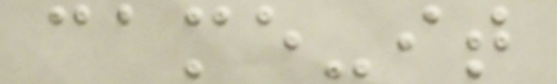came-it
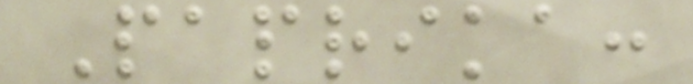Paprika:
